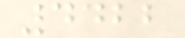4422
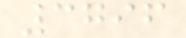3796
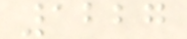1227
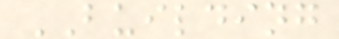BUILDING
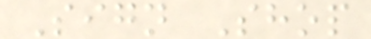Sign Shop
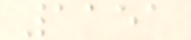1151
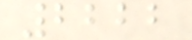2222
